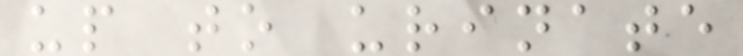up to urinate
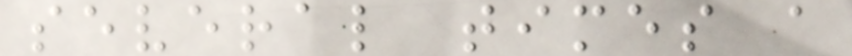several times a
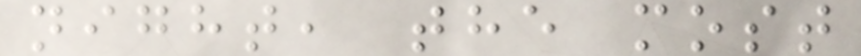night, the most
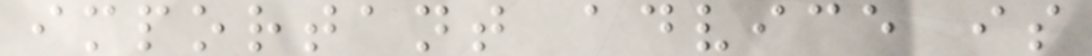important advice is
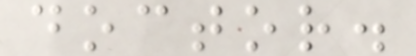doctor.
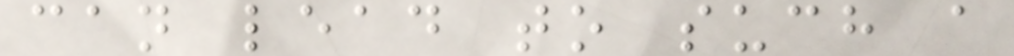can lead to such a
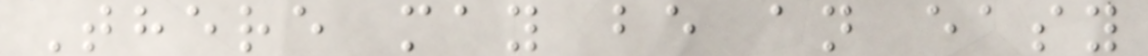There may be an easy
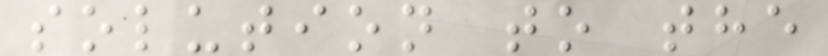solution to the
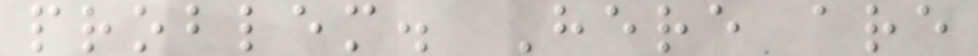problem. Here are
